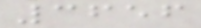3656
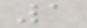1
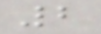2
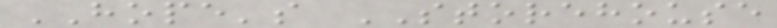HOPE's STOREHOUSE
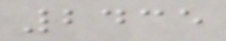2435
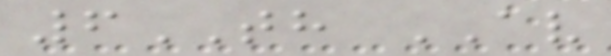6TH AV
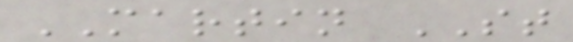MARTIN ST
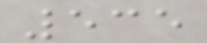535
